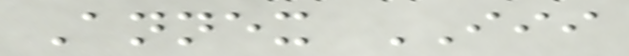Annex III
